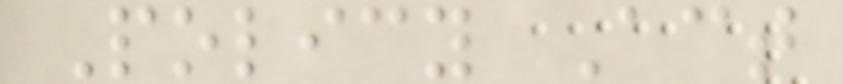Policy Act
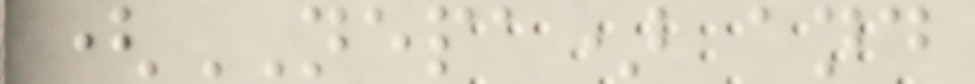(NEPA) and
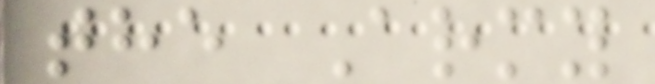the Army
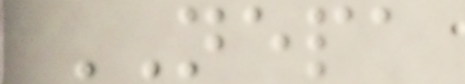NEPA
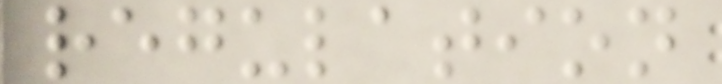regulation
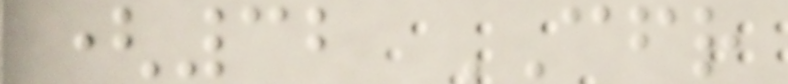(32 CFR
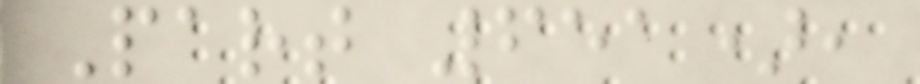Part 651),
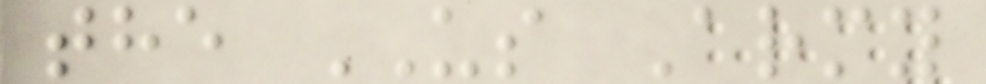the US Army
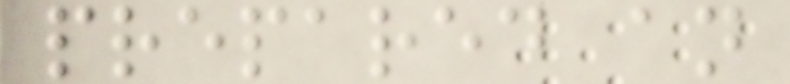prepared an
